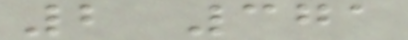2 371
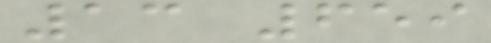13 659
